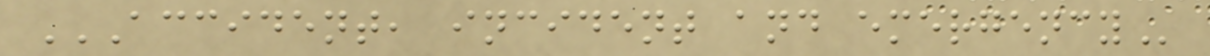ACCIDENT, INCIDENT AND EMERGENCY
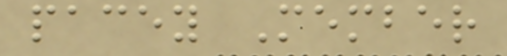pacey Member
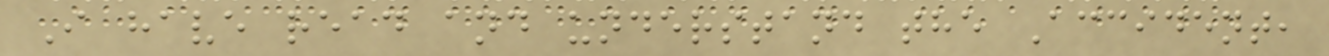I have read and understand the Accident,
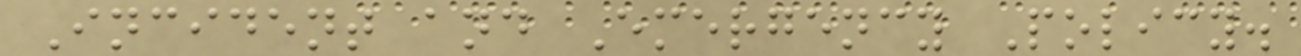Incident and Emergency Policy.
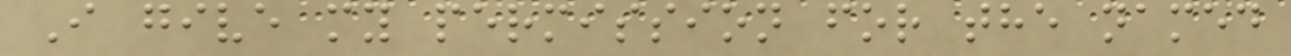I give my permission for the named
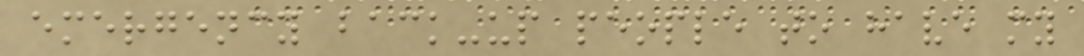emergency back-up people to have my
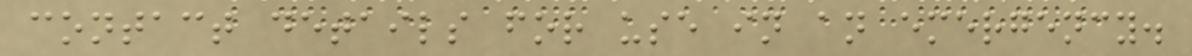contact details for use in an emergency.
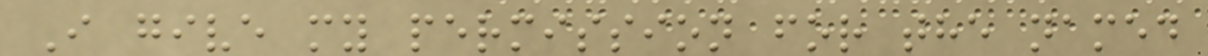I give my permission for the named
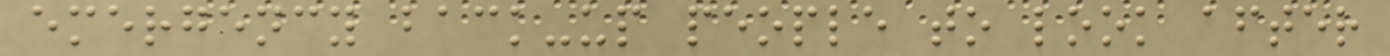emergency back-up people to look after
